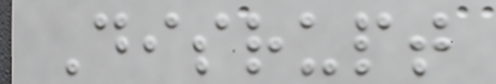Disrupt
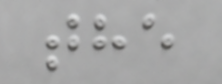the
